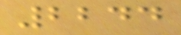2244
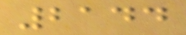2144
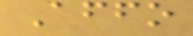Affo
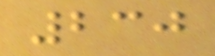230
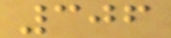306
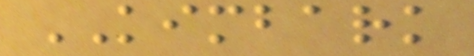KIMBARK
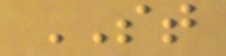ST
